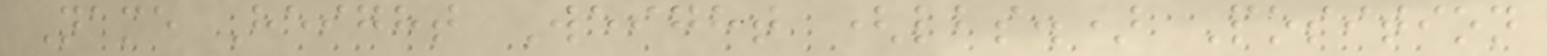Name Height Weight (lbs.) Position
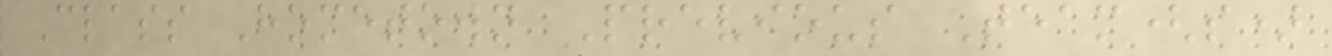Class Hometown Previous Team(s)
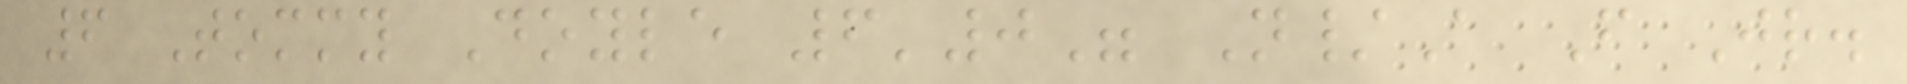6 Tommy Doyle 6'0" N/A F Jr.
